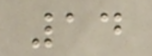14
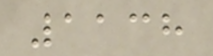1138
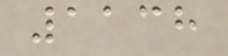1138
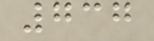737
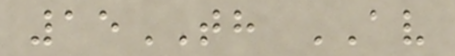15TH AV
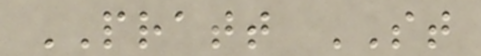PRATT ST
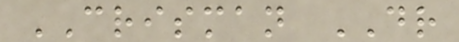CRISMAN DR
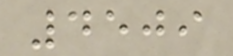4509
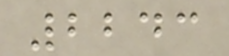2243
